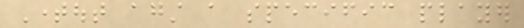Timeout against a specific player
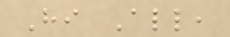Hi All,
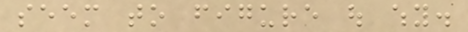seem to figure out why.
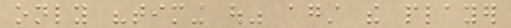only "timing out" against the player
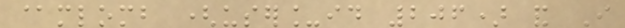@mlomb (user_id 206) and I
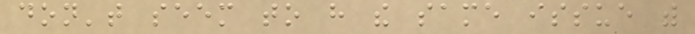don't seem to have the same issue with
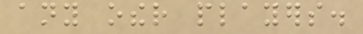any other players.
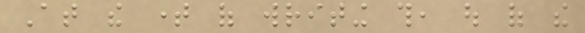At the time of writing this, out of the
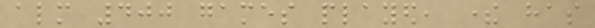almost 400 games played, there has
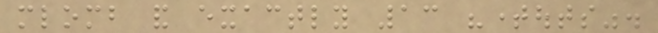mlomb and exactly 13 "timeouts".
